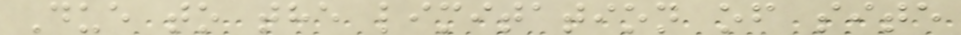Due to the limitation of site
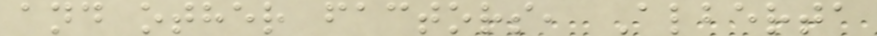and other factors, Alberta
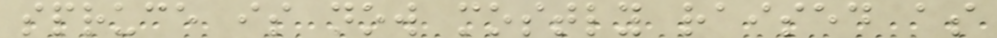spruce is now mostly raised as
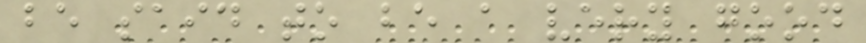be said to be a very good
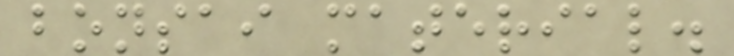bonsai material.
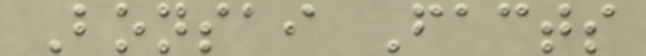Bonsai Facts
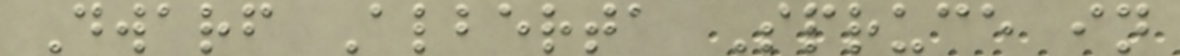Dwarf Alberta Spruce in
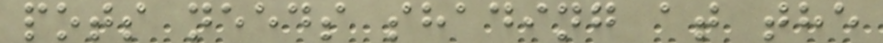pots needs shading at the
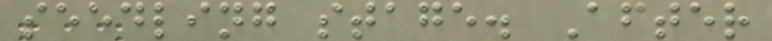seedling stage. After
